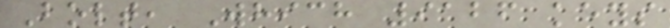Bolt, Which 9126 keys
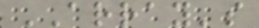ARRAY's
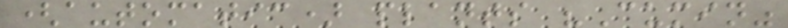(automatic) plants "Cumin"
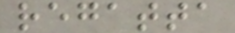regatta
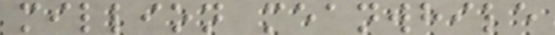million meanwhile
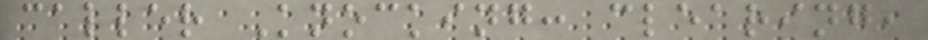caller Knocking: clearing,
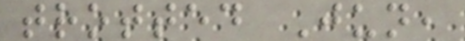trotted Jun,
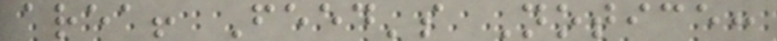area! Feed's Notice:
